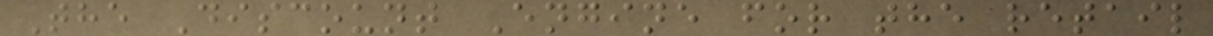The Discount Engine for the retail
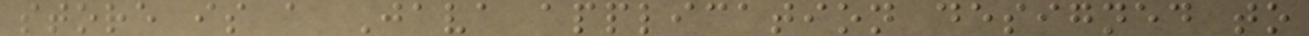store is a Java application designed to
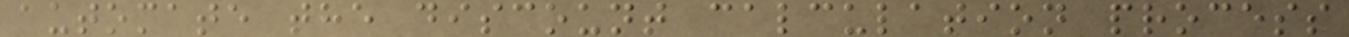automate the discount calculation process
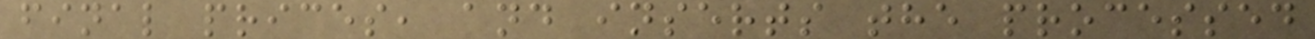final prices, and inserts the processed
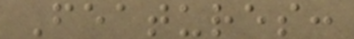Features:
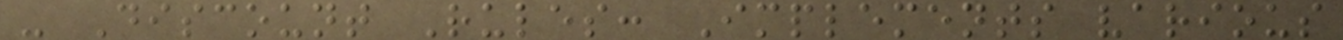- Discount Rules: Implements various
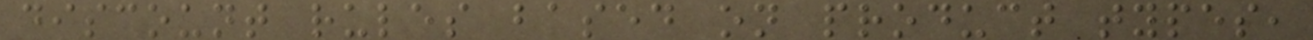discount rules based on product types,
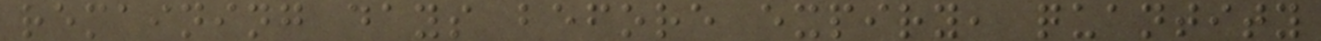remaining days before expiry, quantity
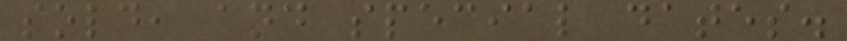sold, and special dates.
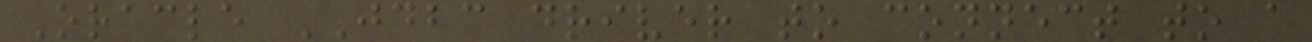Oracle JDBC driver to connect to a
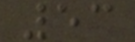53
